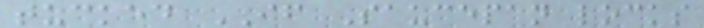tucked IF Saucepan locks
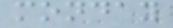monday
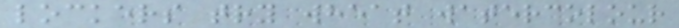lockers try wheat watercolour
